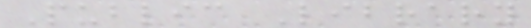Public Library
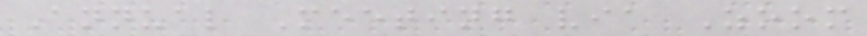Annual Meeting via Zoom
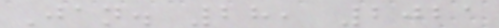Jan. 28, 2021
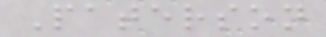Paterson
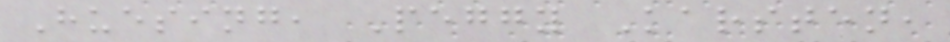Huesing, Peggy Karsten,
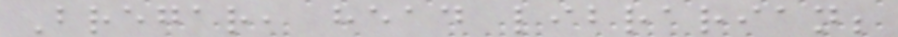Bregar, head librarian;
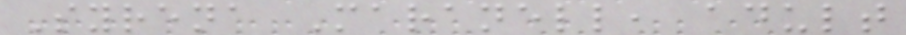Syrena Maranell, adult
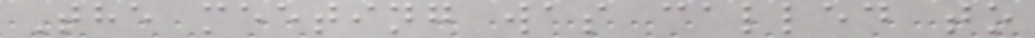The meeting was called to
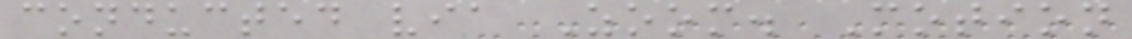conducted via Zoom. Motion
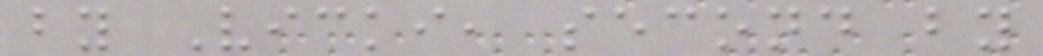by Vicki, second by
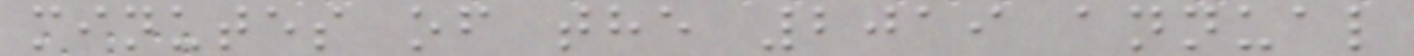minutes of the 2019 annual
